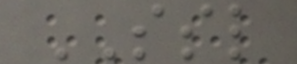SSL
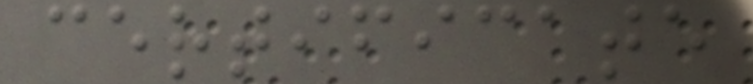certificate
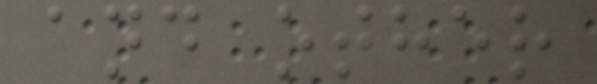and other
